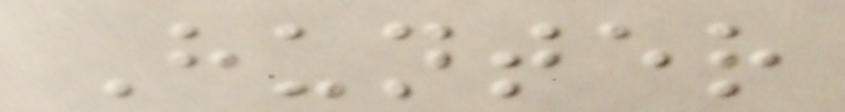Hunter
